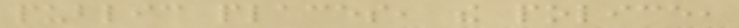public places, the police,
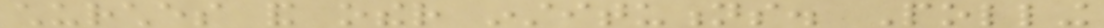churches and other institutions. Polling
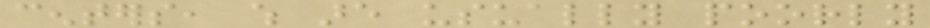centers, which are usually poorly
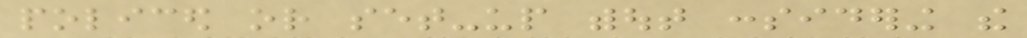policed or set-up without considering the
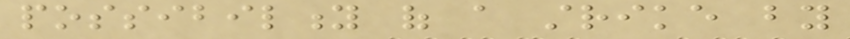possibility of a strike by
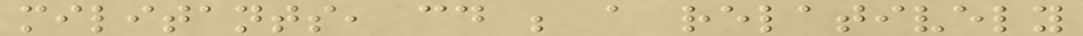militants, could be a relatively
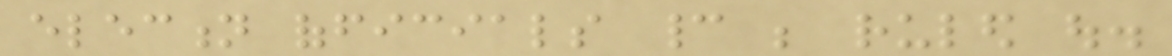election officials cannot be ruled out.
